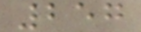257
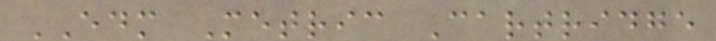EDM Metric Cartridge
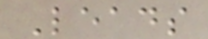Leads
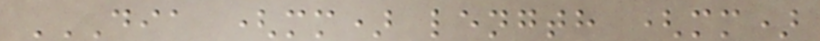DIA (MM) LENGTH (MM)
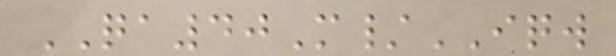QA40M/IQW
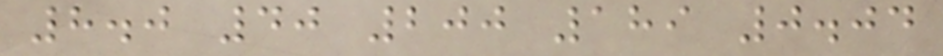8.0 40 200 189 0.04
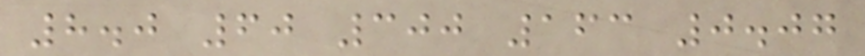8.0 60 300 163 0.07
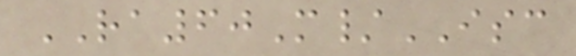RA60M/ISC
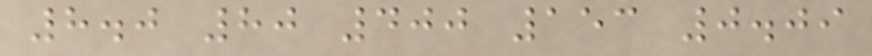8.0 80 400 153 0.09
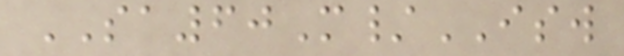SA60M/ISW
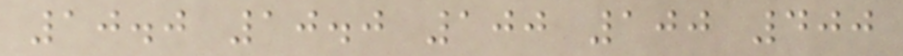10.0 10.0 100 100 400
